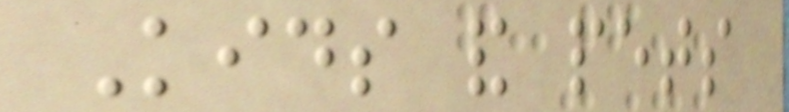Kids and pets
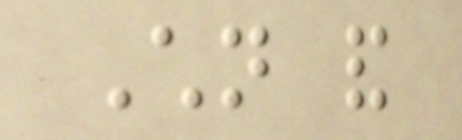Children and
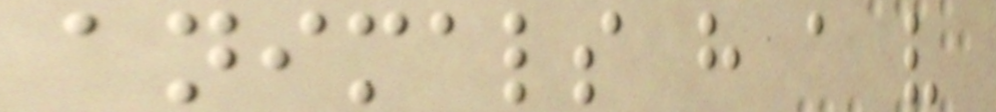animals have a very
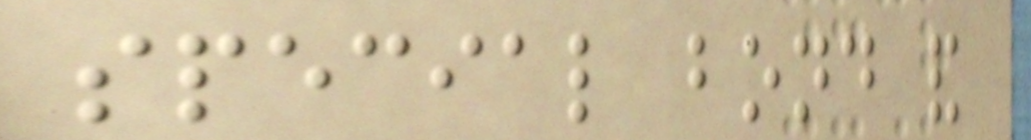special bond and
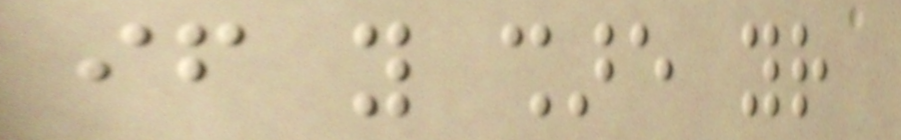if you share your
